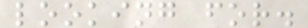looking for.
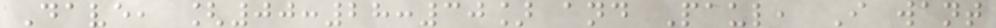Dave, [00:28:30] and Paul, I want
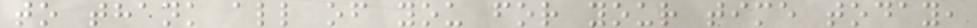to thank all of you for your time today,
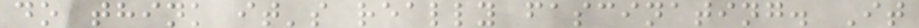do think it's really fascinating. It
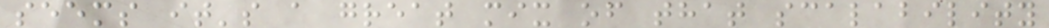seems it's a great mix of that scalability
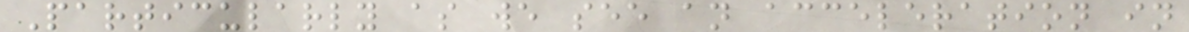Particularly as we see an acceleration in
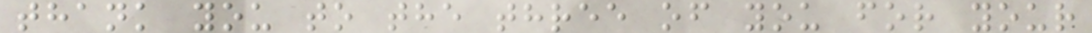thank you to the three of you for your
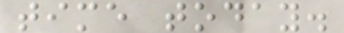time today.
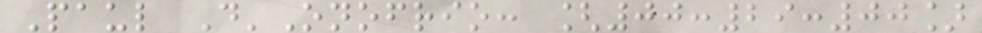Paul D'Onofrio: [00:29:00]
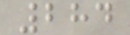284
